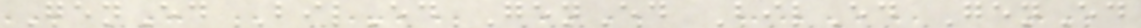GenEd BilEd GenEd BilEd GenEd
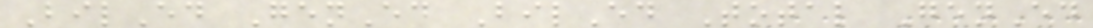BilEd GenEd BilEd Total GenEd
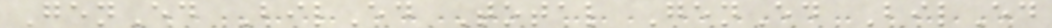GenEd BilEd Total GenEd BilEd
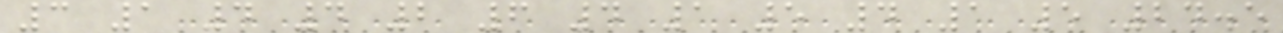3 1 4 4 2 6 4 1 5 4 1 5 24.5
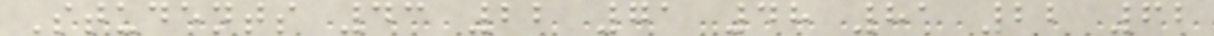Students 43 22 71 48 81 22 62
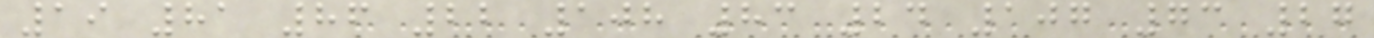19 81 86 22 108 83 24 107 73 27
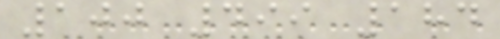100 499 184
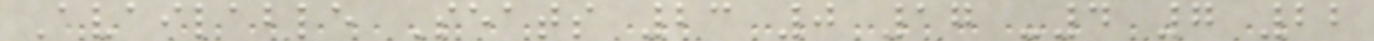Available Seats 23 0 17 -4 7 22
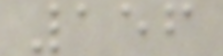156
